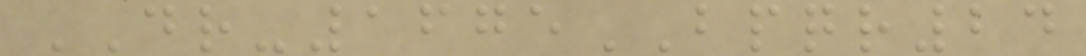DR-1675BPQR24
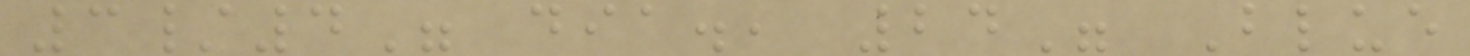3/4" dia., 24" Blue
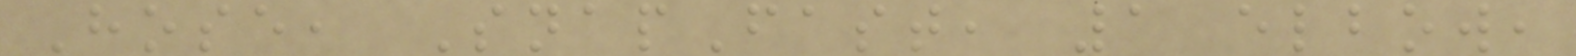Hose, SnapFast, 1 elbow,
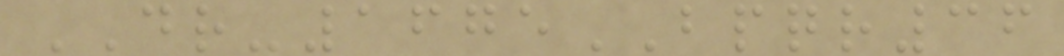DR-1675BPQR36
